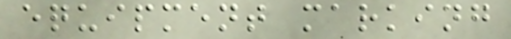equipment marking
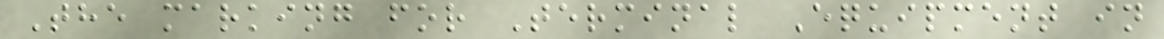The marking for Terminal Equipment in
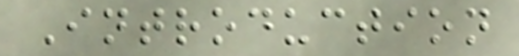Introduction
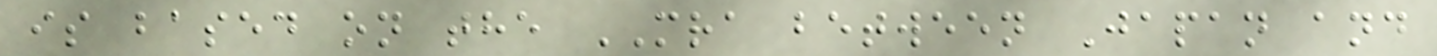is based on the MRA between Japan and
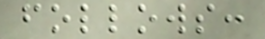follows:
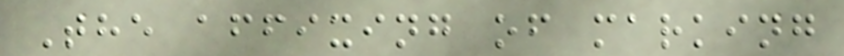The affixing of marking
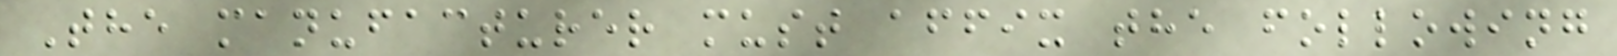The manufacturer must affix the following
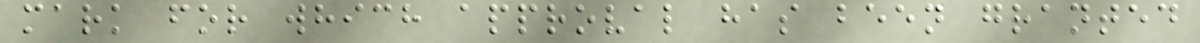mark for which approval has been granted
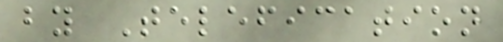by Telefication
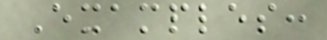Examples:
